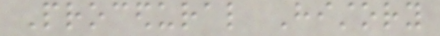Procedural History
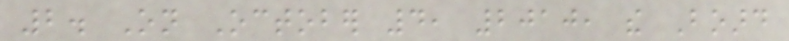2. On October 4, 2010, the Board
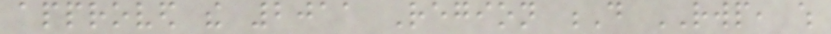approved the 2011 Region D RWP, which
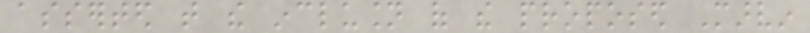asserted that the inclusion of the proposed Marvin
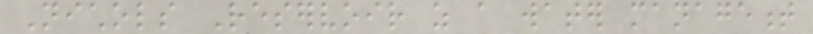Nichols Reservoir as a water management
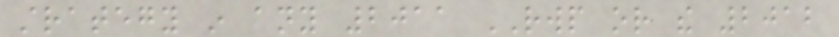strategy in any 2011 RWP or the 2012
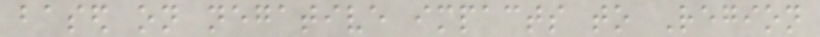based on negative impacts to Region
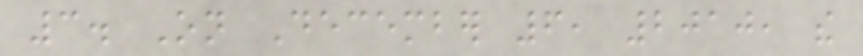3. On December 6, 2010, the
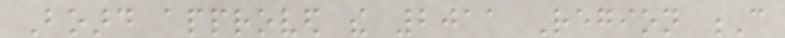Board approved the 2011 Region C
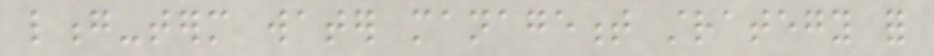long-term water management strategy for
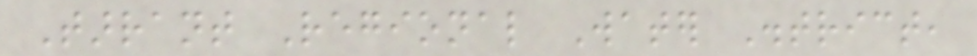Tarrant Regional Water District,
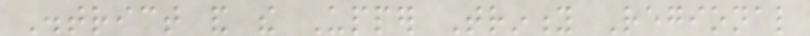District and the Upper Trinity Regional
